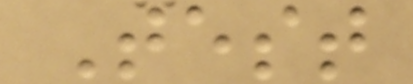Test
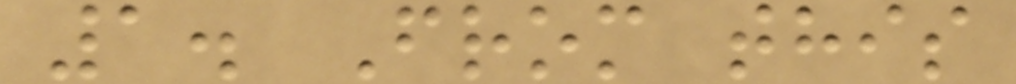1. From this
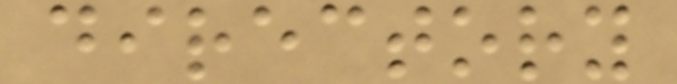directory
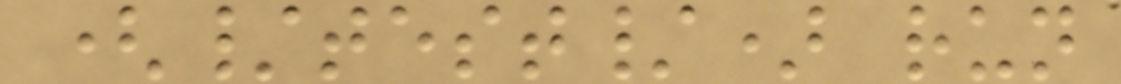(/test/) run
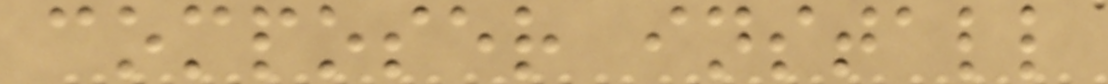composer install
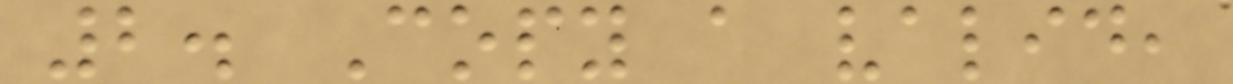2. Copy a valid,
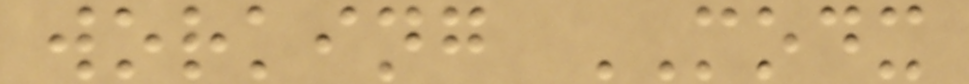working MODX
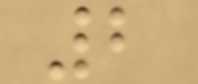2
